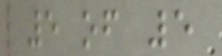5 of 5
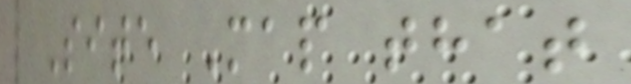Site Map that
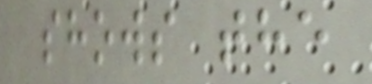shows the
